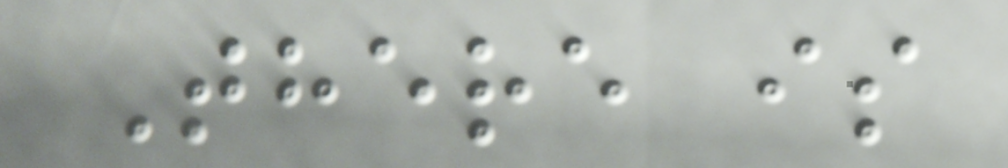There is
